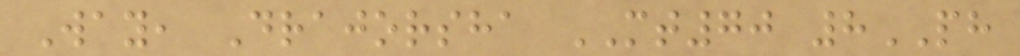Way, Drajorsha MT70 8PH
